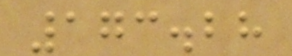173.28
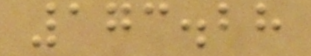173.28
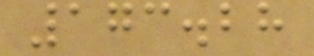173.28
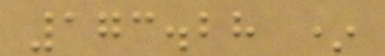173.28 *
